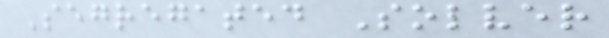Segregated Solver
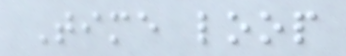Time loop
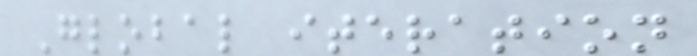Global iteration
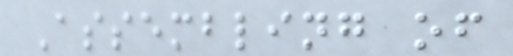Assembling of
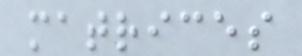matrices
